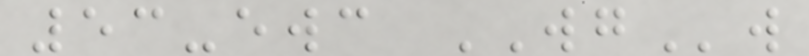53-ewc WGw
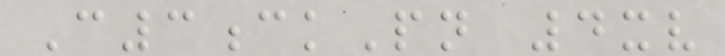C3ckPn 4xv
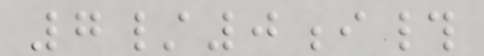7/0i#
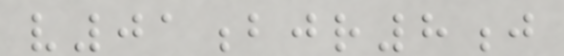v01bjr8j
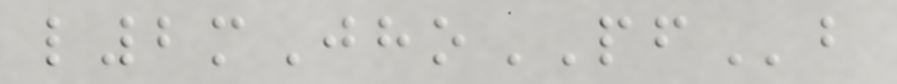l2mJhoPFb
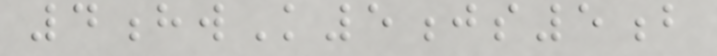4hwK5js5b
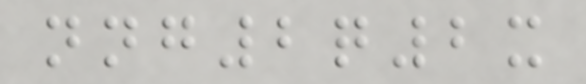nng2q2x
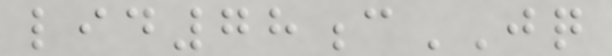lid78cJQ
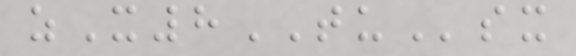zX8TUsx
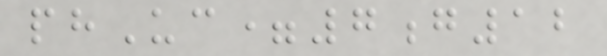phUc=7g12
